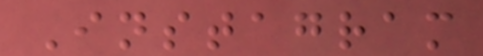Instagram
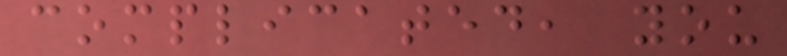complicated, you
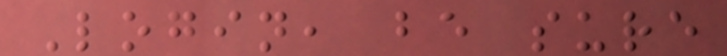Login, be sure
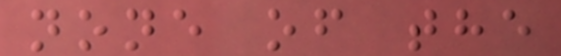none of the
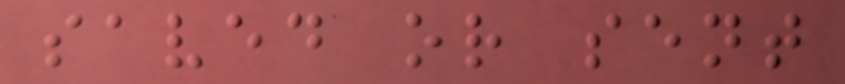saved or sent
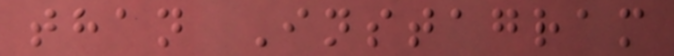than Instagram
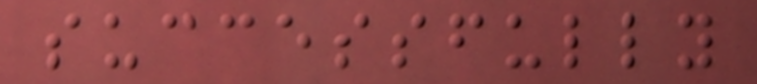successfully
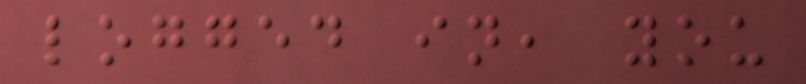logged in, you
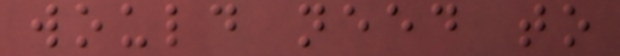would need to
